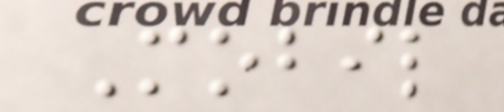Mobil
